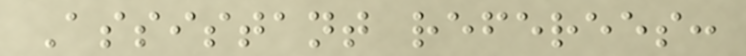Assistant referees:
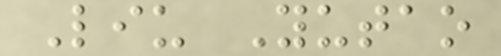Liu Yutao
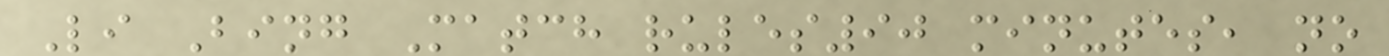Li Bing Match rules90 minutes, no
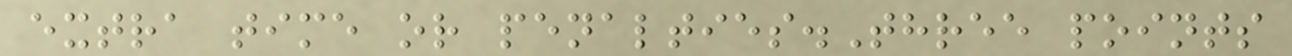extra time or penalties.Three points
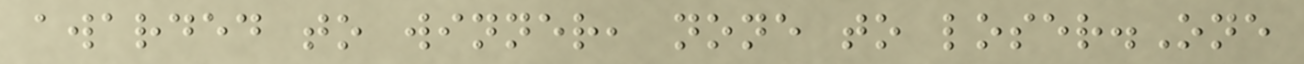awarded to winner, none to loser.One
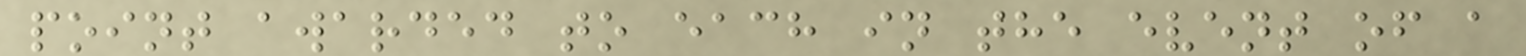point awarded to each in the event of a
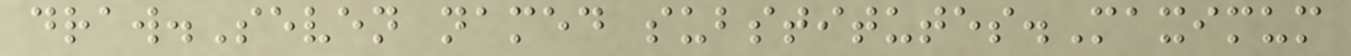draw.Seven named substitutes.Maximum
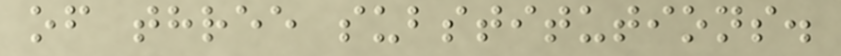of three substitutions.
